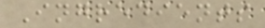Ingredients
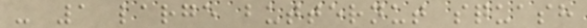- 1 large butternut squash
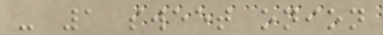- 1 sweet onion
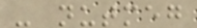- nutmeg
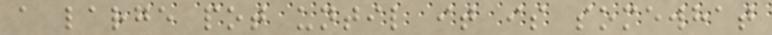a large pot until it is somewhat
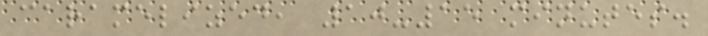caramelized, 10-15 minutes.
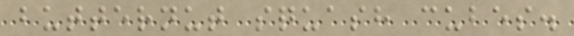butternut squash cubes.
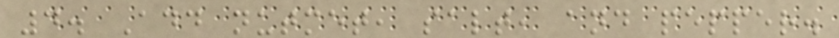4. Add nutmet, salt, and pepper.
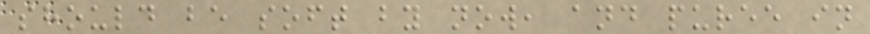should be soft by now, and puree in
